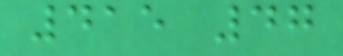415 47
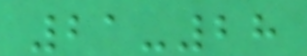21-28
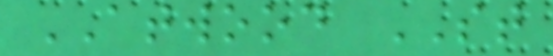ATWOOD ST
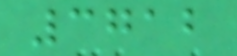3712
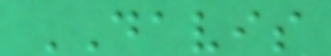DAVIS
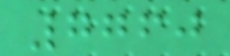7760
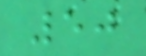50
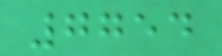7754
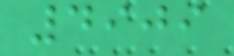4909
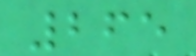265
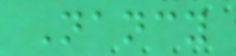Nancy
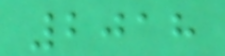2018
